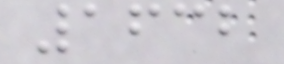1632
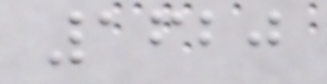1620
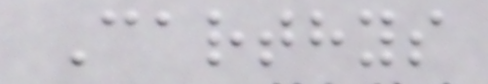Carthys
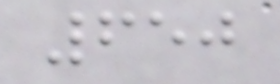650
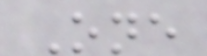One
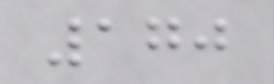170
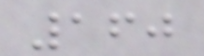160
